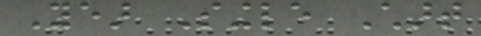Year Single Chart
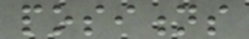positions
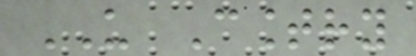US Country
